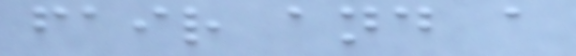fair and a
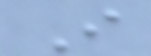I
